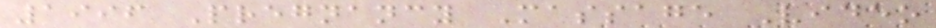1996 Pregnancy Massage Video
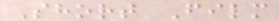Short Film
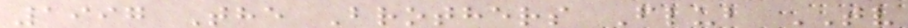1997 The Brothers Flub TV
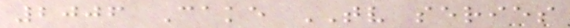2006 Cake TV series
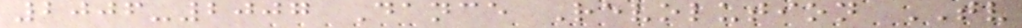2006-2007 Dance Revolution TV
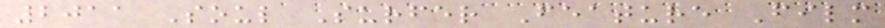2011 Soul Surfer Feature Film
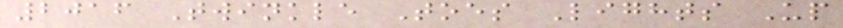2016 Twinkle Toes Lights Up
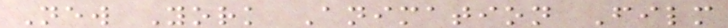New York Animation Film
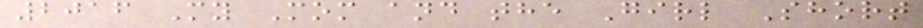2016 My Mom and the Girl Short
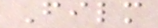Film
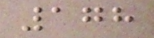178
